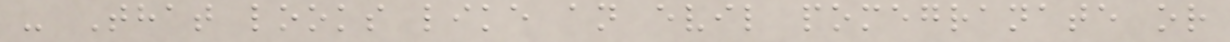- That looks like an evil pomegranate or
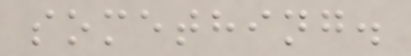something.
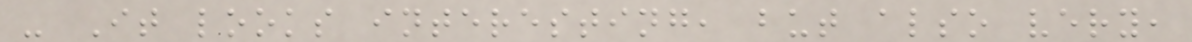- It looks interesting, but also very,
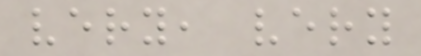very, very
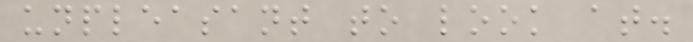unpleasant to look at.
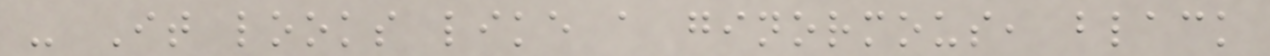- It looks like a ginormous, black
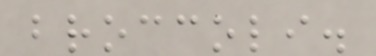broccoli.
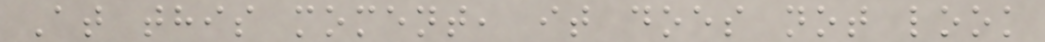At this moment, it does not look
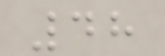48
